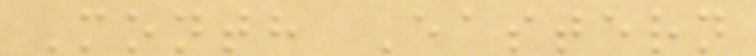Month Eastern
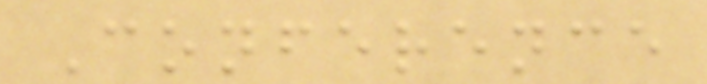Conference
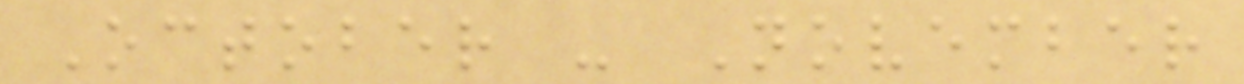October - November
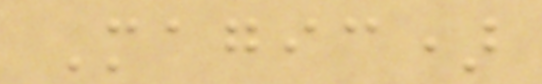Magic)
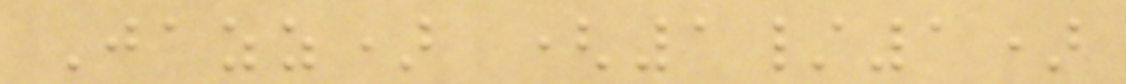Jazz) (1/1)
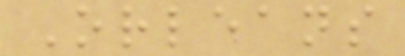Orleans
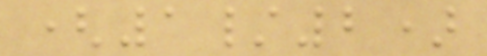(1/2)
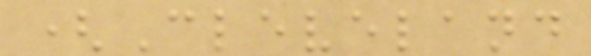(Cleveland
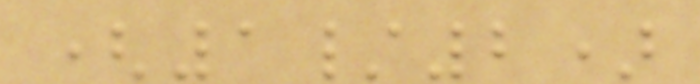(1/2)
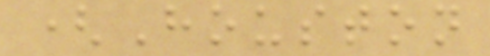(Houston
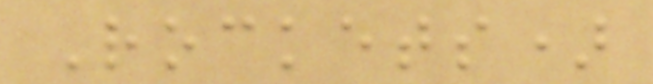Rockets)
